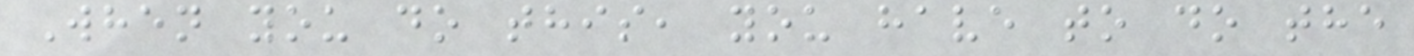When you do this, you have to do the
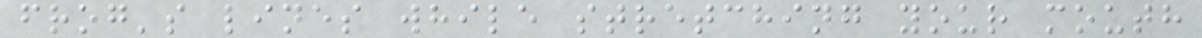frog's lines while stretching your mouth
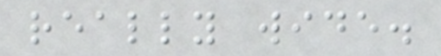really wide.
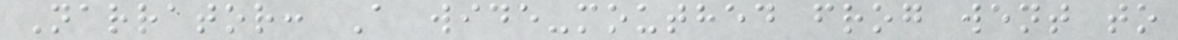Narrator: A wide-mouthed frog went to
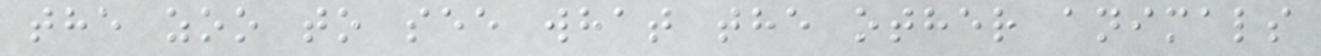the zoo to see what the other animals
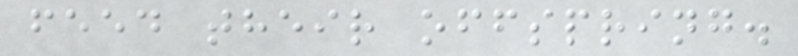feed their offspring.
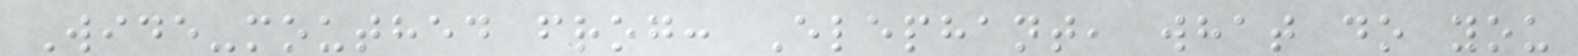Wide-mouthed frog: Elephant, what do you
